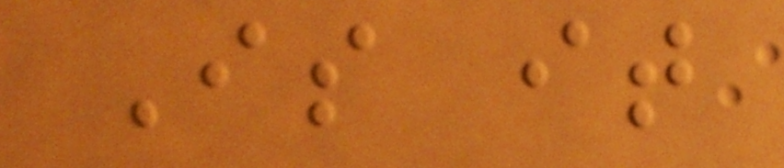Is it
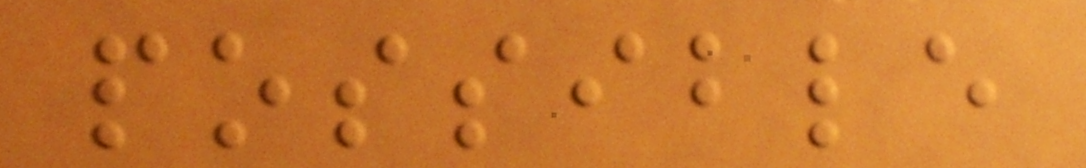possible
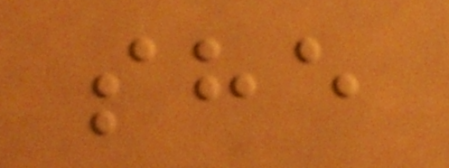she
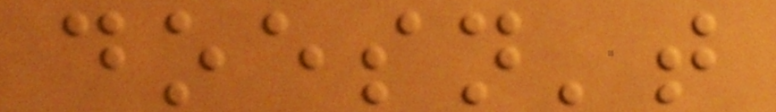doesn't
